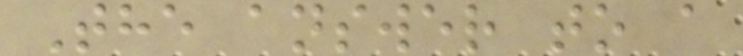The answer to a
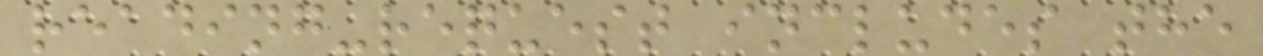reading-request includes the
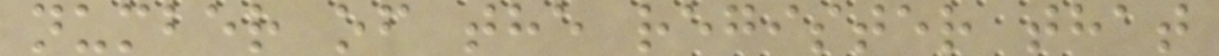number of the register that
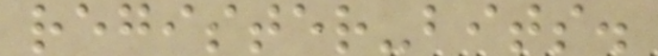register-bits.
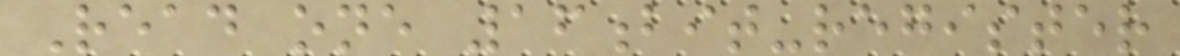Read one 16bit-register
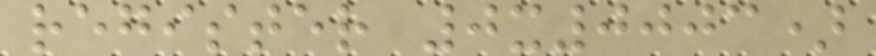register 0x0003)
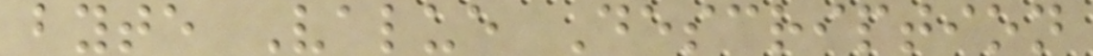byte Value Description
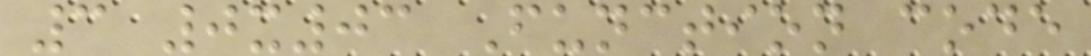3 0x03 Function code
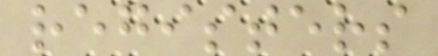registers
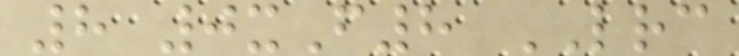8 0xF8 LRC
